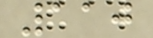110
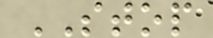STOP
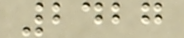2427
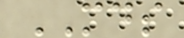MDS
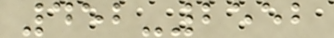452-2552
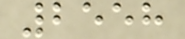2558
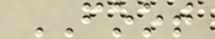FOOT
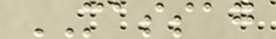MASSAG
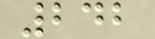242
